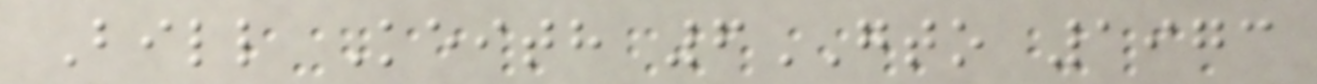Bill Keith 6GTO 1973
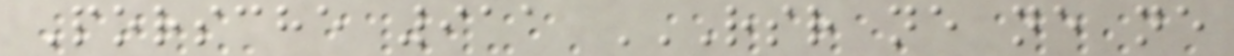Porsche 911 RSR NE NE NE
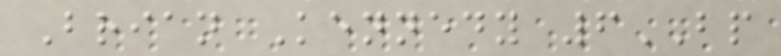Brian Kennedy 6BP
